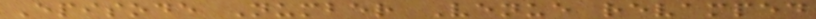Episode Number Venue revamped
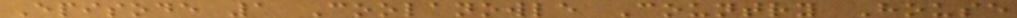Episode 1 Coolanowle Country House
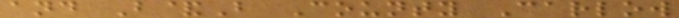and B&B County Carlow
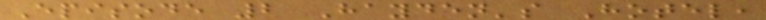Episode 2 Hayden's Hotel,
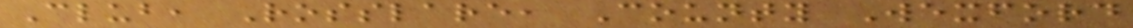Club, Rosslare, County Wexford
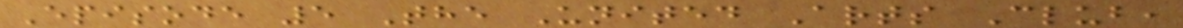Episode 5 The United Arts Club,
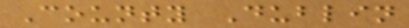County Dublin
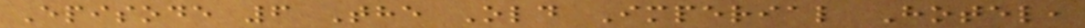Episode 6 The Old Imperial Hotel,
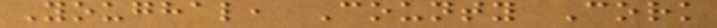Youghal, County Cork
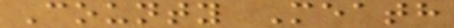County Meath
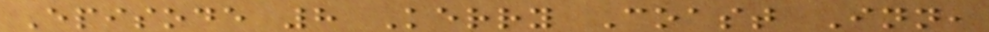Episode 8 Kerry Coast Inn,
